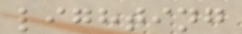lighting
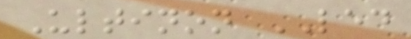Ultinon LED
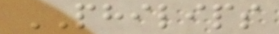PHILIPS
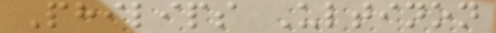Philips Ultinon
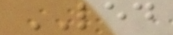LED
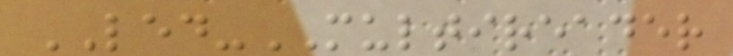LED-MULTIREADER
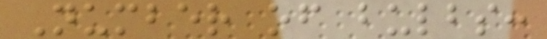Number of bulbs:
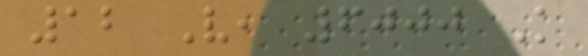12 V, 6000 K
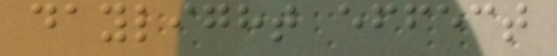daylight effect
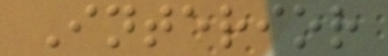Interior
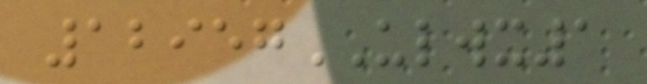12957ULWX1
